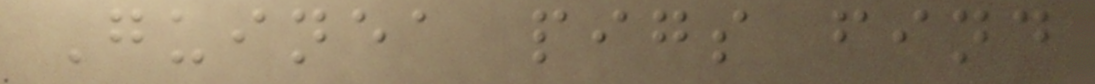Guinea pigs find
